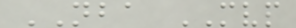NBA MVP
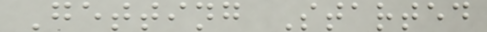Getting Started
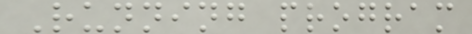Running program
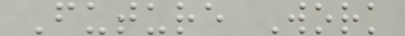Future Work
